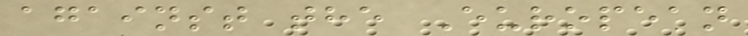against the European
